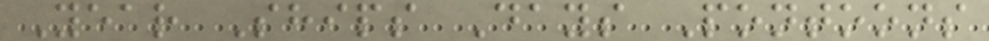Year Ships Days Pontoons
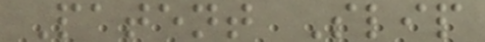Patent Slip
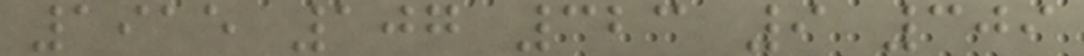1915 107 323 9 309
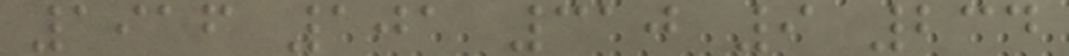1916 101 310 9 234
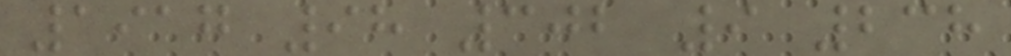1917 98 302 9 238
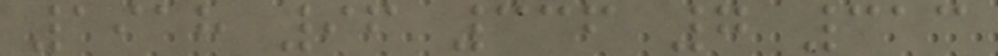1918 96 336 7 313
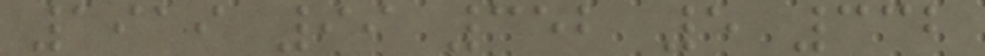1919 99 352 5 332
